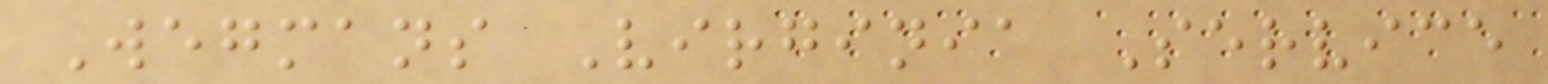Wegmans Virginia Service
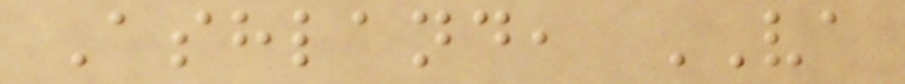Ashland, VA
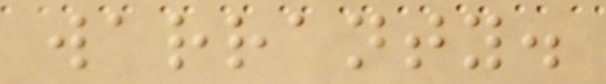warranty.
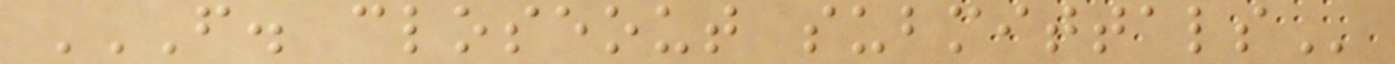F. CLOSEOUT SUBMITTALS
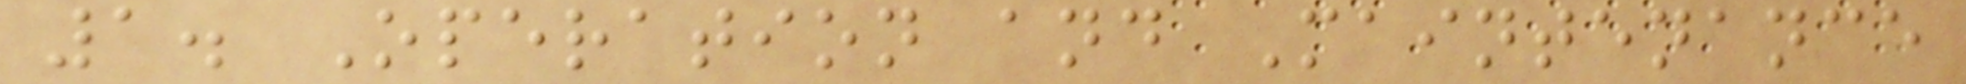1. Operation and Maintenance
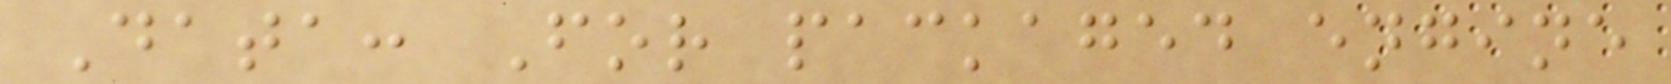Data: For packaged engine
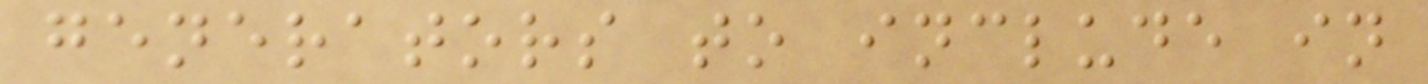generators to include in
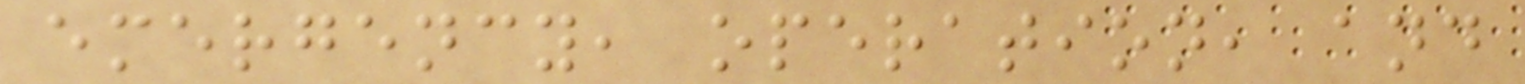emergency, operation, and
